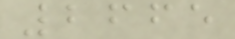2665
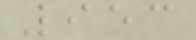953
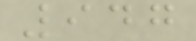947
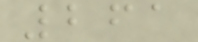261
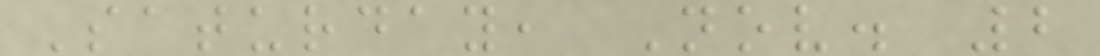Saturday, Nov. 2
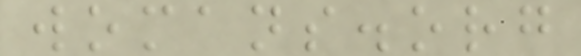womans.org
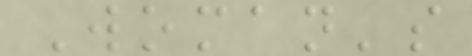Woman's
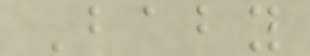Baby
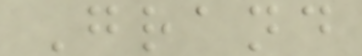Grand
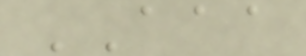AAA
